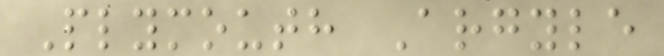Plymouth Argyle
